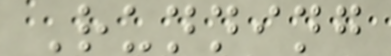Running
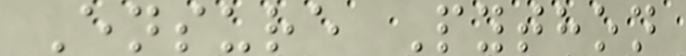Ensure Python
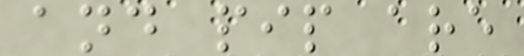and pip are
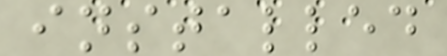installed
